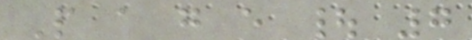P a g e | 7
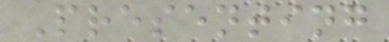Presenting
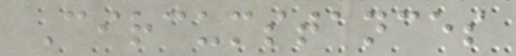Circumstances
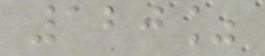120%
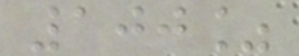100%
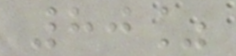80%
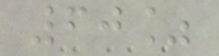60%
